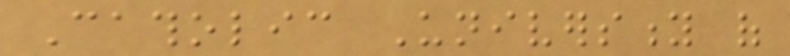Catholic University of
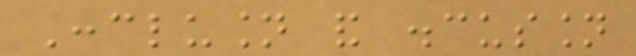Conclusion and discussion
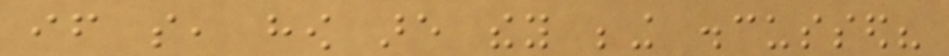if so, how are they being discussed?
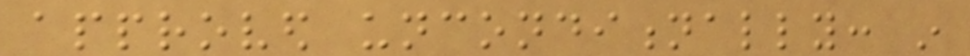approved unconditionally: in
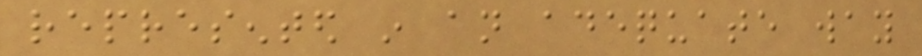represented in an adequate way
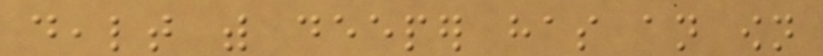dealt with deeper has an own
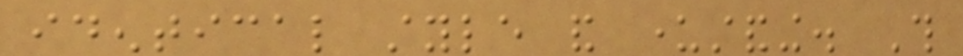identical style and understanding. This
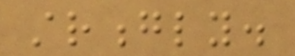strongly.
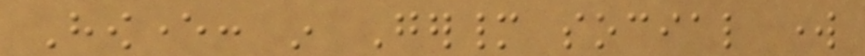However: in Germany social work
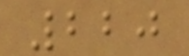220
